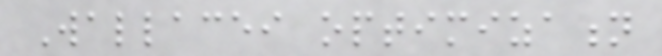Wallacei optimization
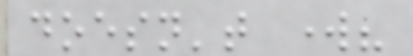doesn't work?
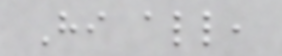Hi all,
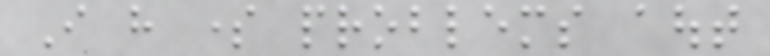I have some problems aout
